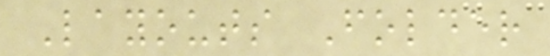Layouts Folder
